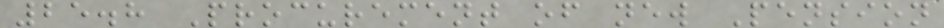25.8 Procurement of new Pension
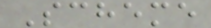Scheme
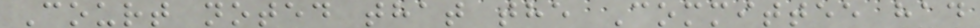Court noted that the Committee had
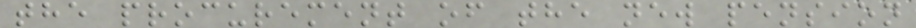the procurement of the new pension
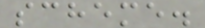scheme.
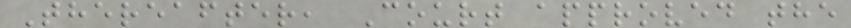Thereafter, Court approved the
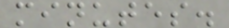minutes.
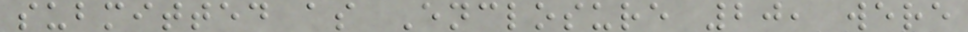submitted as Enclosure 20, were
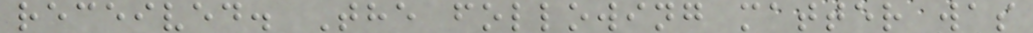received. The following matter was
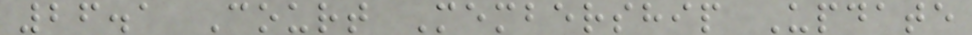26.1 Court Membership Update
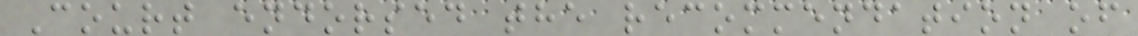Court endorsed the recommendation of
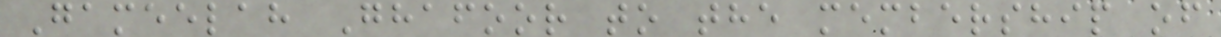Gameelah Ghafoor to the membership of
